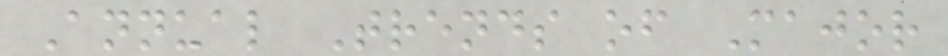Annual Trends of Major
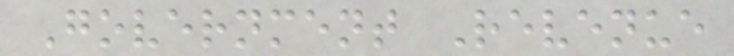Government Revenue
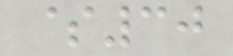$30
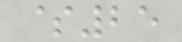$25
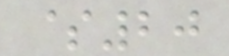$20
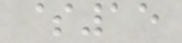$15
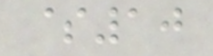$10
